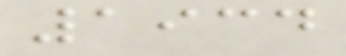1934
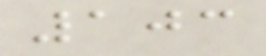103
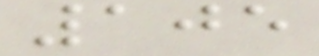105
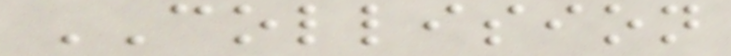COLLISION
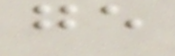ge
